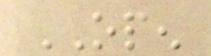OPEN
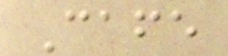Cafe
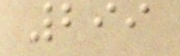299
